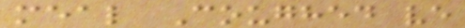meal Coughed ve
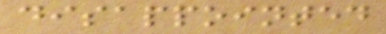disappointed
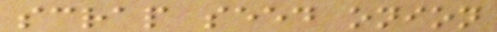scrap seed onion
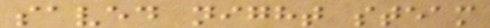saved night steam
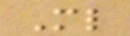Ml
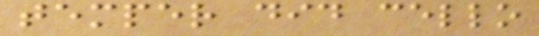temper did cello
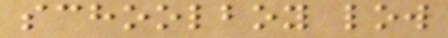schoolboy low
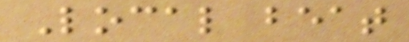Local beat
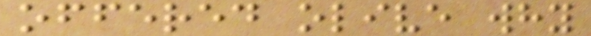offered olive why
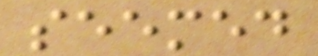seemed
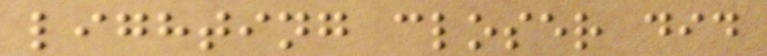lighting closer did
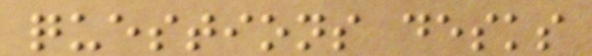questions desks
